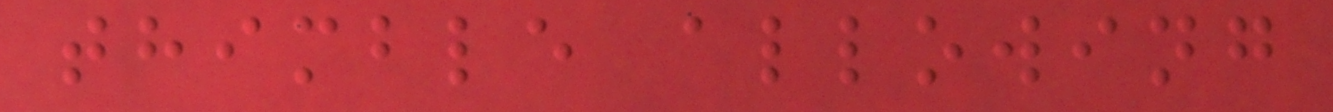thimble allowing
